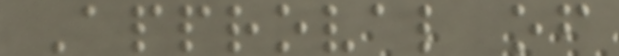Approval of
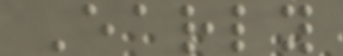Early
